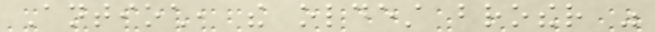Antioch, the oldest brother was
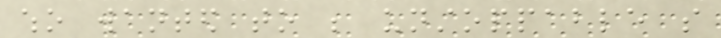who wanted to be unstoppable so
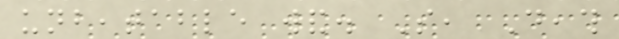unbeatable wand. So, Death
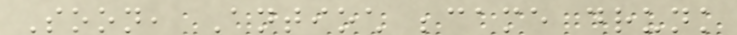Soon, Antioch became drunk
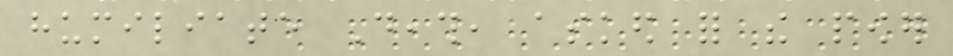humiliate Death, asked for the power
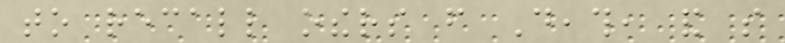to recall others from Death, and so
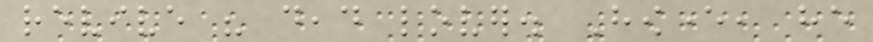revive his dead lover. However, he
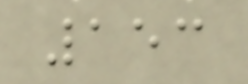153
